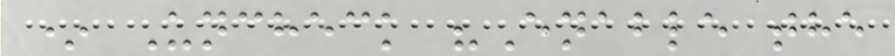* Uncheck "Enable the
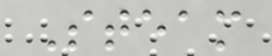Steam
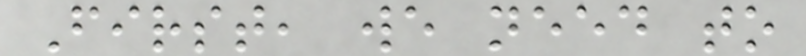First, we need to
